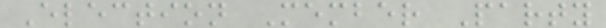Election Member Party
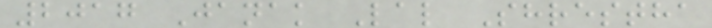2017 Janak Lal Shrestha
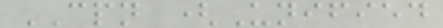CPN (Unified
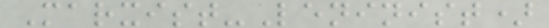Marxist-Leninist)
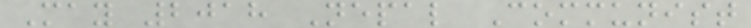May 2018 Nepal Communist
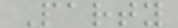Party
